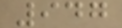947
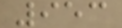953
